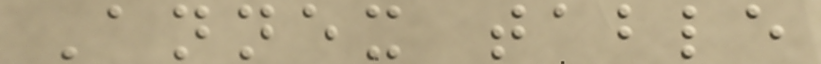Annex table
